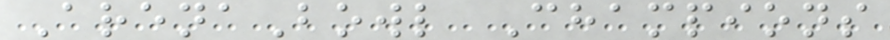ArenaBowl Champions
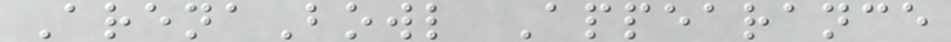ArenaBowl Appearance
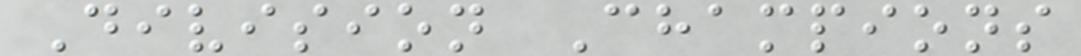Division Champions
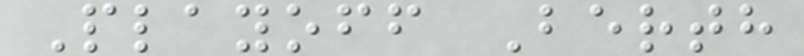Playoff Berth
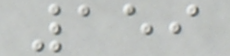159
